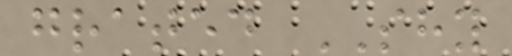grated SHY
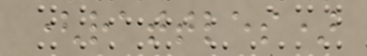(rattles)
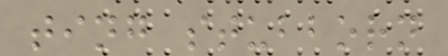ting stubborn
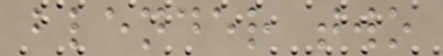blender two
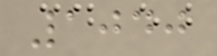1040
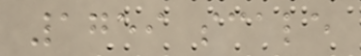1759 scale
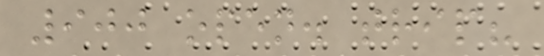900 open. trip?
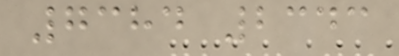7384 2343
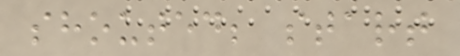shouted; start
